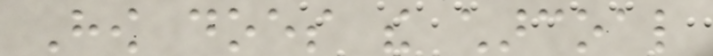How does the charcoal
